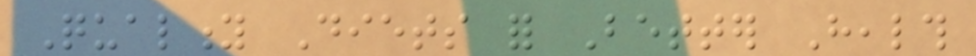Quality Diets for Better Health
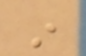in
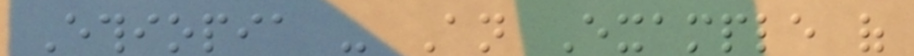Ethiopia - An Example of
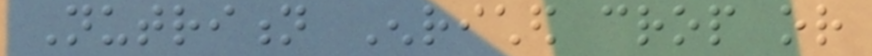Nutrition Enriched crop or
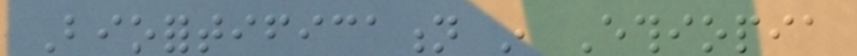Biofortification in Ethiopia
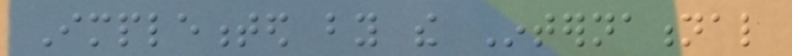Implemented by the International
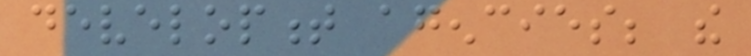development agencies; the
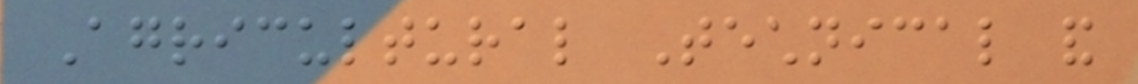Agricultural Technical and
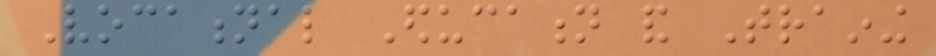Vocational Education and Training
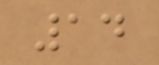14
